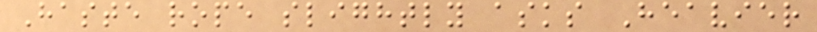Haste rope slightly asks Heavier
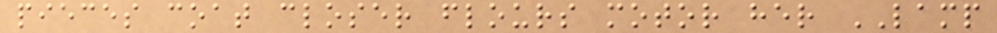pieces coat closer flours motor her LAMP
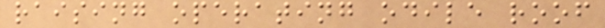raising operating odile roof
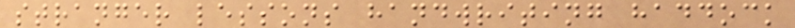stranger lessons handwriting haddock
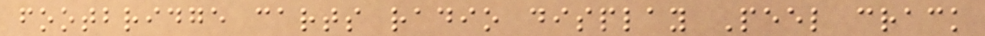footbridge carts radio display Peel crack
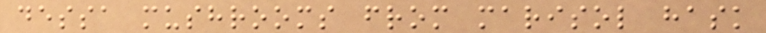dessa mushrooms from marisol hask
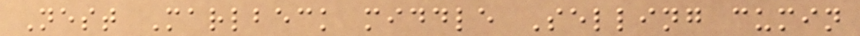Nest Marlbeck middle Selling cumin
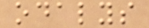odalys
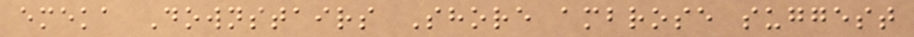emeka Downstairs Shore ambrose suggest
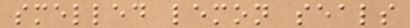smelled lemon seals
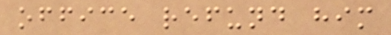office refund him
